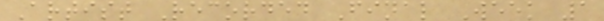Artist Recorded Final Week 1
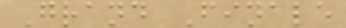Grand Finale
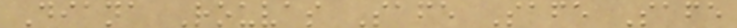Diana Rouvas Safe Safe Safe
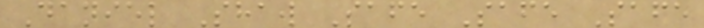Daniel Shaw Safe Safe Safe
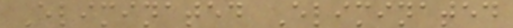Eliminated Eliminated
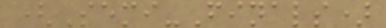(Semi-Finals)
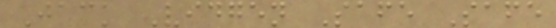Jack Vidgen Safe Safe
